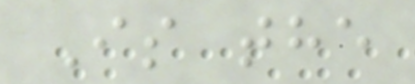Is the
